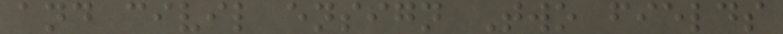and civil ensign Two fields
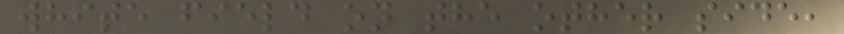white field on the other side,
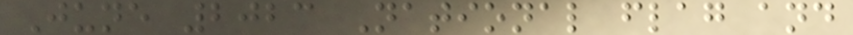June 2023 National flag and
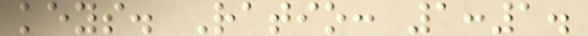keys. Ratio: 1:1.
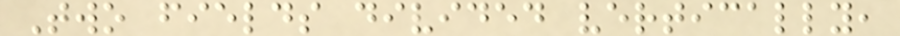Two fields divided vertically,
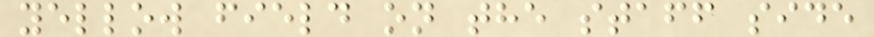yellow field on the staff side
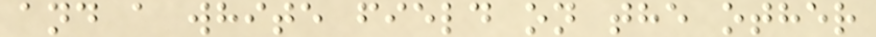and a white field on the other
